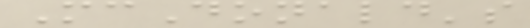McDonald's
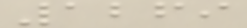1269
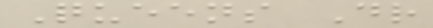Queens Dr
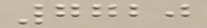7720
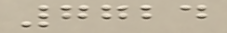7724
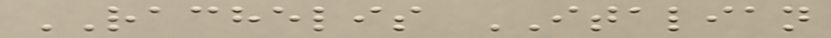RACHELIS ITALIAN
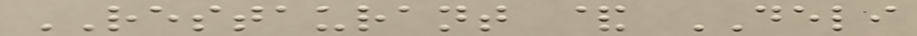RESTAURANT & DELI
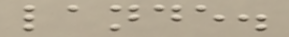lande.
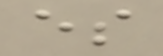es
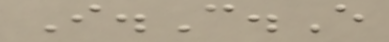I.C.E
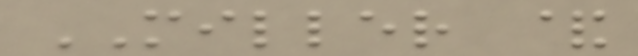MILLER &
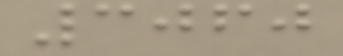3060
